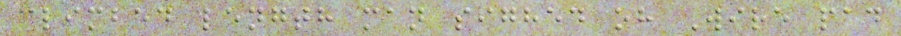climbed length man sighed oh Wire pad
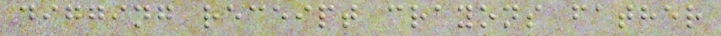digging receipt crayons father
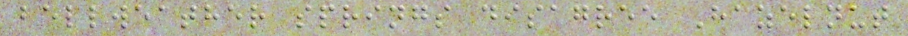bellweather springs disagree Hazelnut
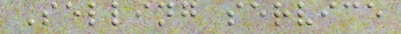Selling service
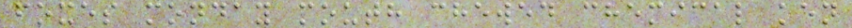foxes monday mouth chewed chemical ken
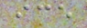ice
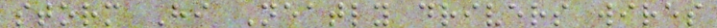storm Hi Neatly drivers wires
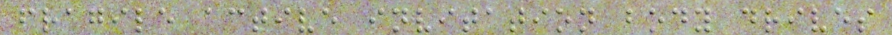fragile active invitation body drives
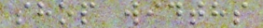shop widths
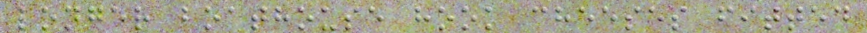longer boathouse hook cheeses fitted
